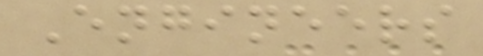Engineers
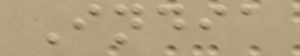India
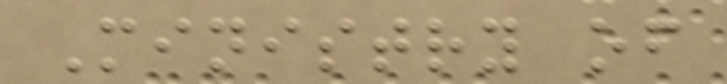Ministry of
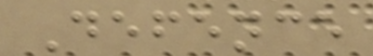Defence
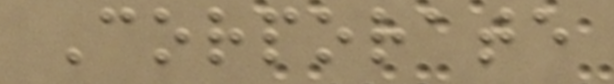Corporate
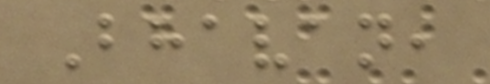Bhavan,
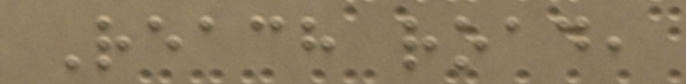Reach road,
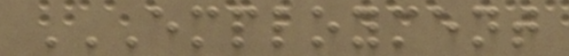EMPLOYMENT
